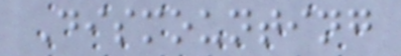Dismounting
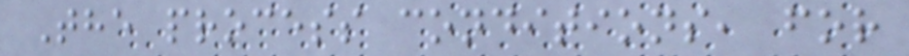The process conditions, for
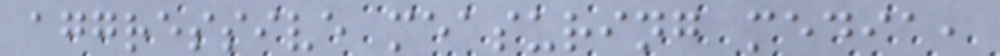aggressive measuring media,
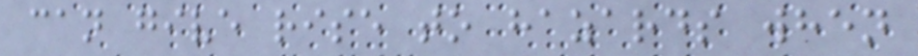can give rise to hazards when
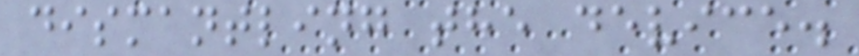dismantling the device.
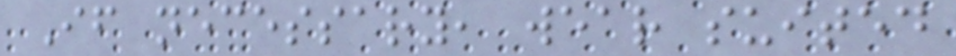If necessary, wear suited
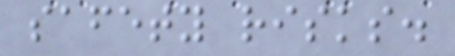safety risks.
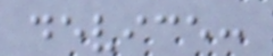device:
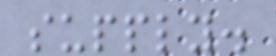supply.
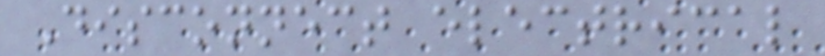Disconnect electrical
